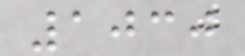1030
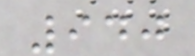940
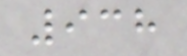938
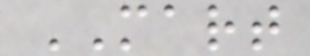MART
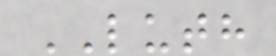LUTH
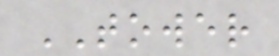TOWER
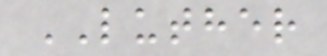LUTHER
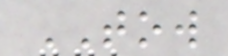TOW
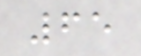65
